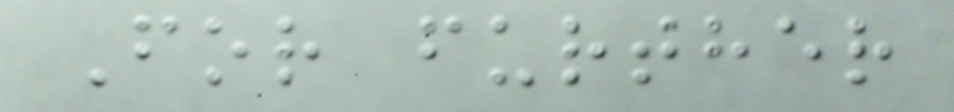For further
